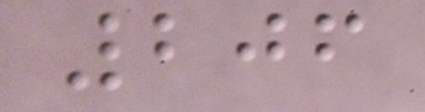206
